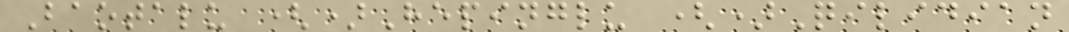Baotalu ()Hepinglu ()Qilidian
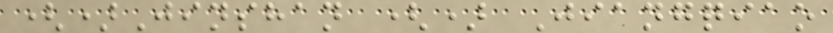()Jinshan () Jiangqiao
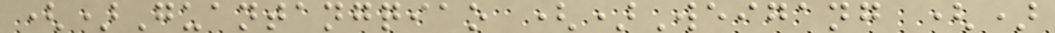()Guantangqiao ()Weigang ()
